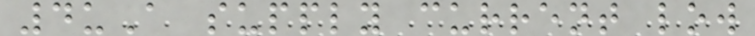4uA supply current low
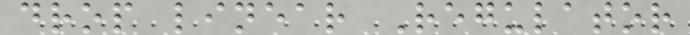drop linear Regulator
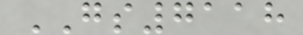GS7118
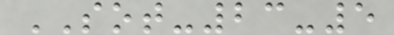SOT-23-5
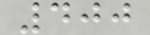400
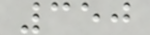350
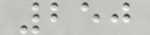250
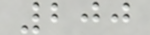200
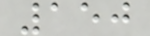150
